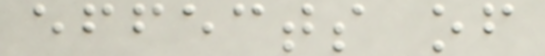effects of
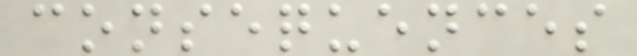consequences
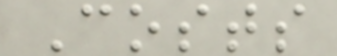Costs
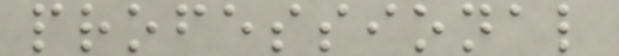professional
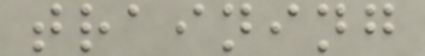training
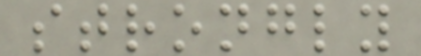strongly
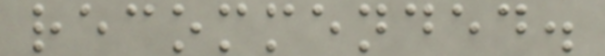recommended.
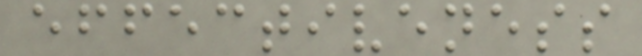effectiveness
